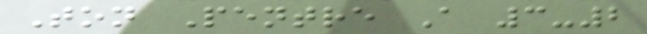Ton Pentre A 3-2
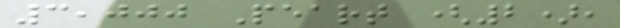3,000 Peart (2),
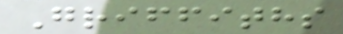Griffiths
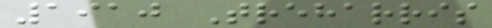1910 Treharris
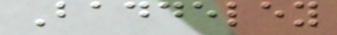Baddeley
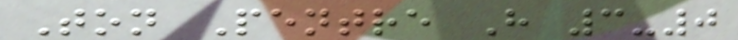Ton Pentre H 3-0
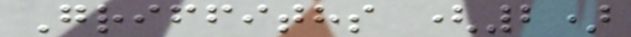Griffiths (2)
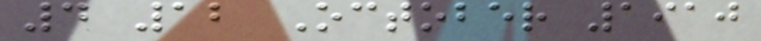4 12 October 1910
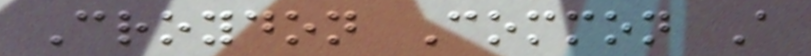Croydon Common A
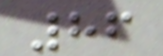86
